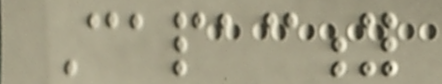Capacity
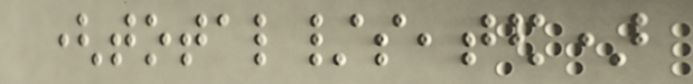(total/seated)
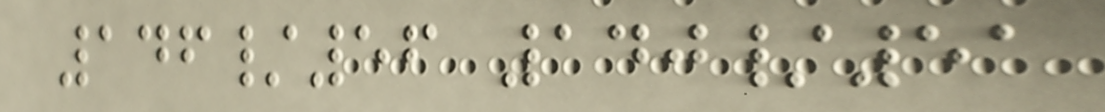146/56 140/51
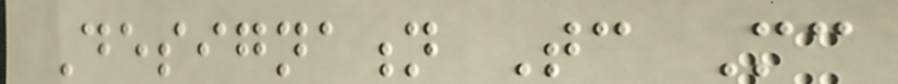Designation Tc Mc
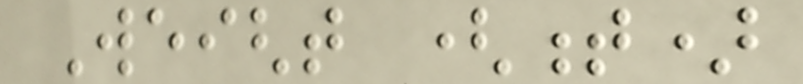Weight (t)
